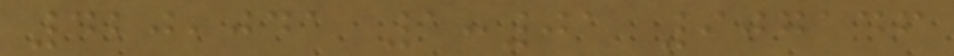420,041 1:01 907146
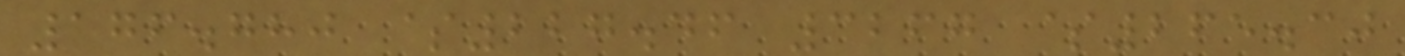176.780 $227.46 3267 $265.30
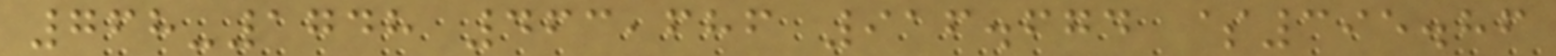768-1748 463,686 916.674 $395.86
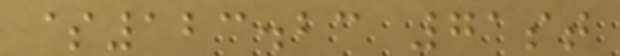$123.23 71st
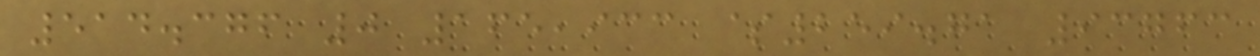514.376 0 165,933 $259.71 93763
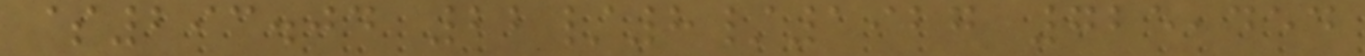$293.04 22/8/1927 725,454
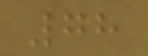78
